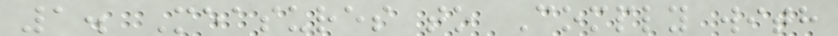1. Measures to Comply with
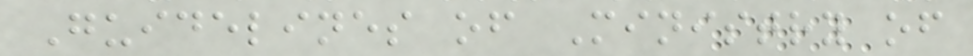Guidelines of Ministry of
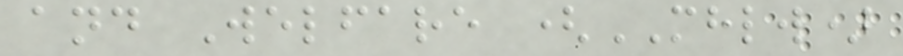and Welfare (MHLW)
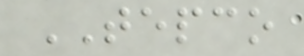TEPCO
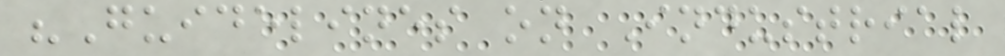"Guidelines on Industrial
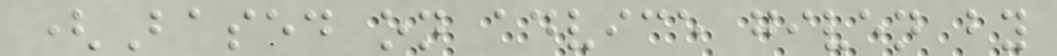(Based on advice given by
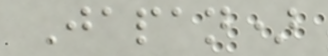Japan)
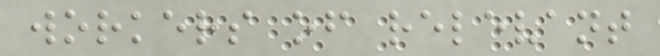workers of relevant
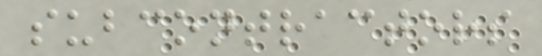subcontractors
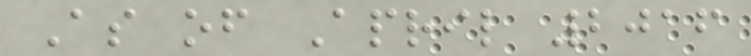As of April 2016
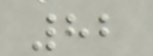82
